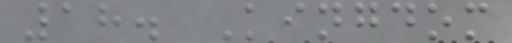18. Kingdom
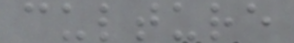culture
